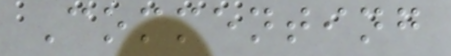Commenting
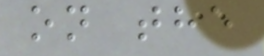on the
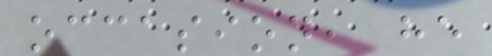occasion, he
